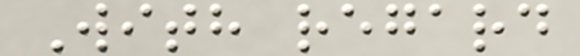With regard
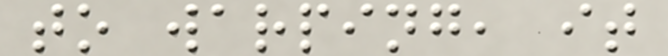to warping, it
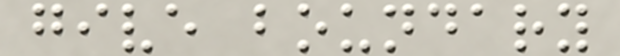give boundary
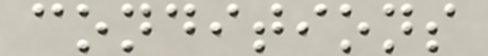conditions
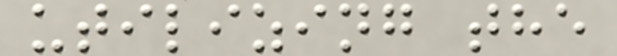utilizing the
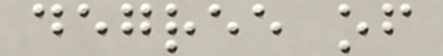degree of
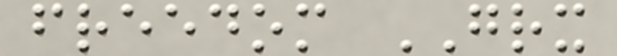freedom GRX
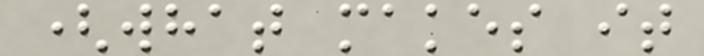(what makes it
